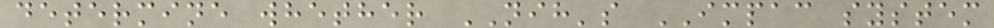determine whether NIH's IMPAC system
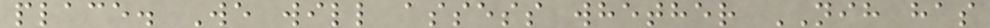place. We will assess whether NIH has
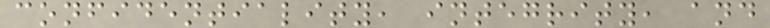confidentiality, integrity, and
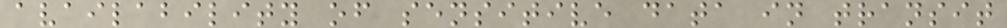availability of sensitive data in transit
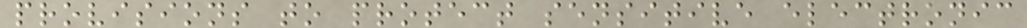provisions to protect sensitive electronic
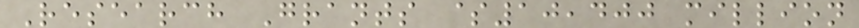Research Grants $10,400 million
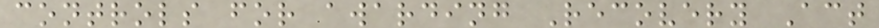controls for awarding Recovery Act
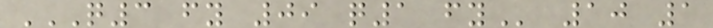Q3 FY 09 Q1 FY 10 1
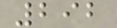292
